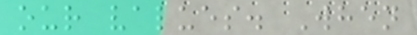our values. When
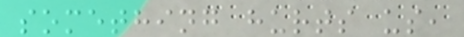something hurts us,
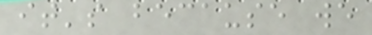it's because we
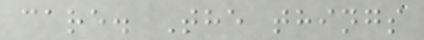care. The things
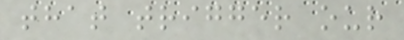that trigger our
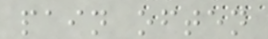pain often
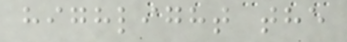highlight the
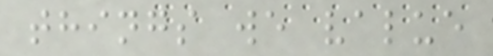things we value
